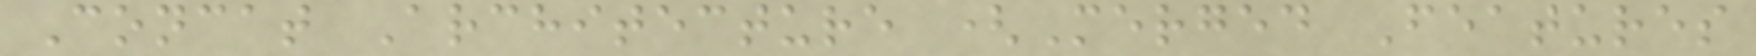Concat Architecture (Merged Features
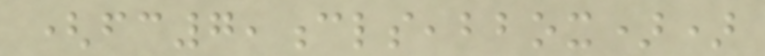(fc7,cls,bbox))
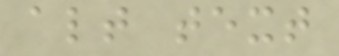alt text
